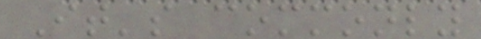It's commonly
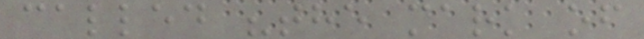called "the mark of
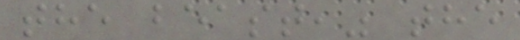the beast," the
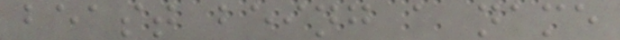beast being a name
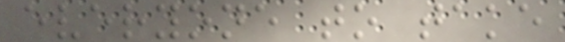everyone to take
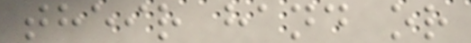their hand or
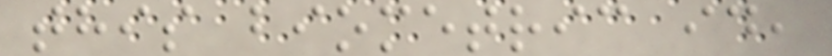this biometric id,
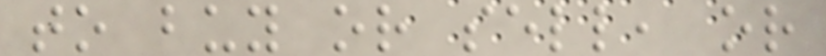to buy or sell, or
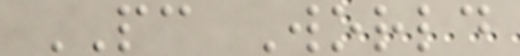PC World
